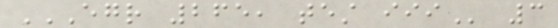EGR 265, TEST III 3
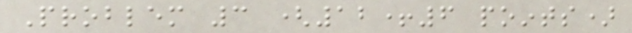Problem 3 (12+6 points)
